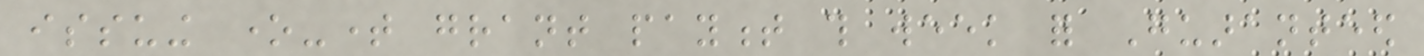issuing one-time grant payment this week for Guaranteed
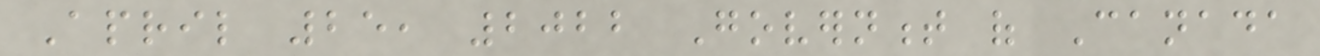April 25, 2022 Government of Canada
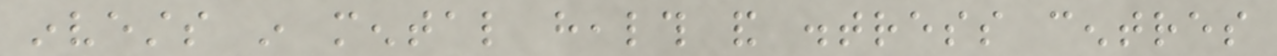invests in mental health and distress centres
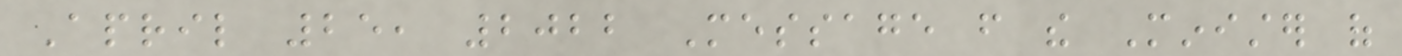April 25, 2022 Message from the Minister of
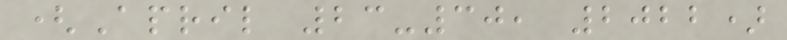(April 23-30, 2022)
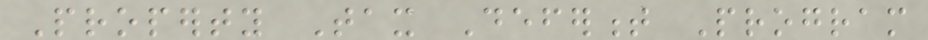Property Tax Deferment Program
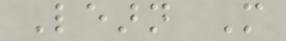Learn More
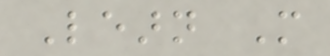Learn More
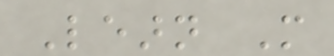Learn More
